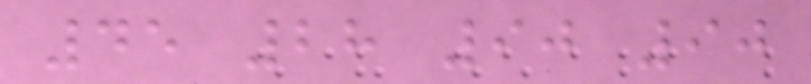45 28 90 90
